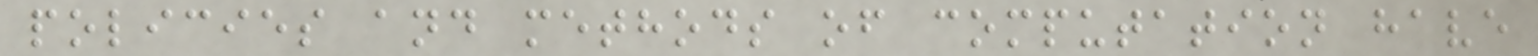policies and methods of computation have
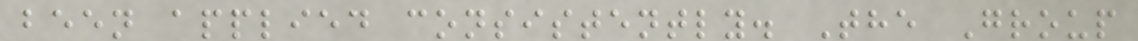been applied consistently. The Group
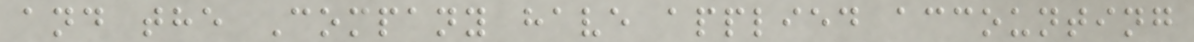and the Company have applied accounting
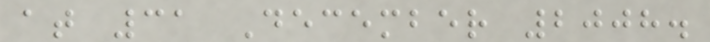at 31 December 2008.
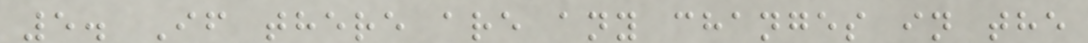5. If there are any changes in the
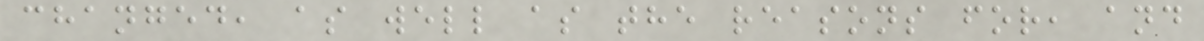changed, as well as the reasons for, and
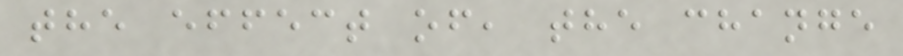the effect of, the change
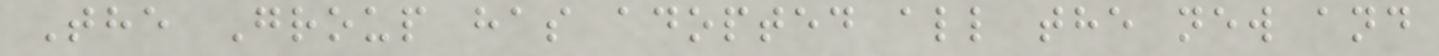The Group has adopted all the new and
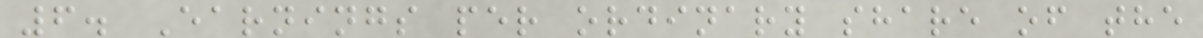6. Earnings per ordinary share of the
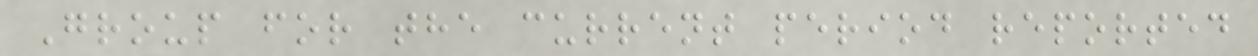Group for the current period reported
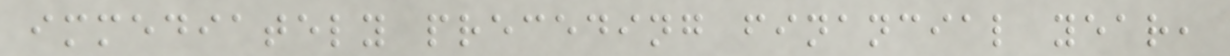immediately preceding financial year,
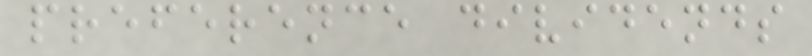preference dividends
